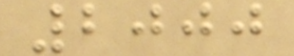2000
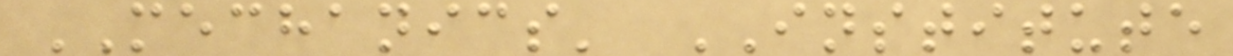MECHANICS' INSTITUTE
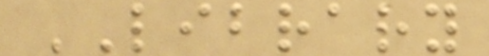LIBRARY
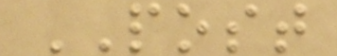POST
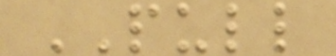PULL
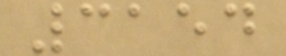3154
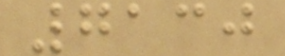7130
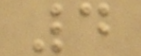4
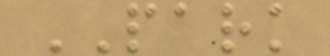PARK
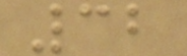32
